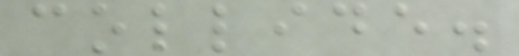collide.
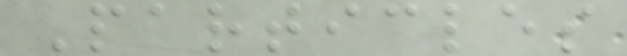Particles
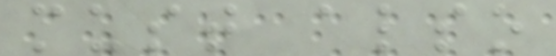must also
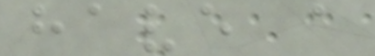have a
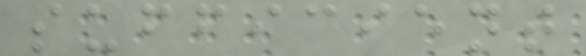sufficient
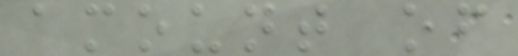amount of
